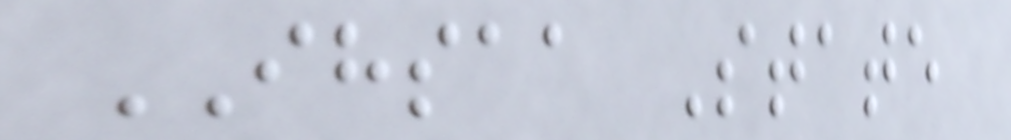IHSAA State
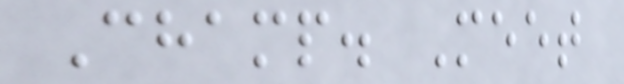Champ. Meet
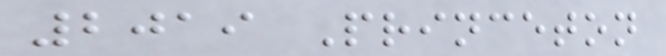2019 Princeton
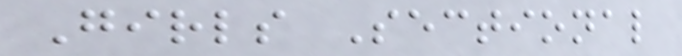Girls Sectional
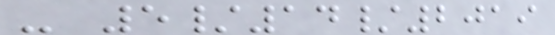- 5/14/2019
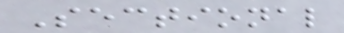Sectional
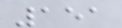151
